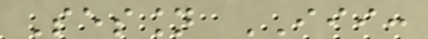Session III:
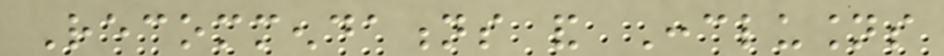Recommendations and Conclusions
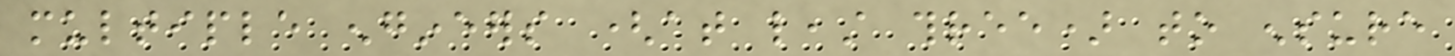multiple engineers (at least three) to ensure
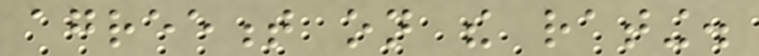agreement on the rating.
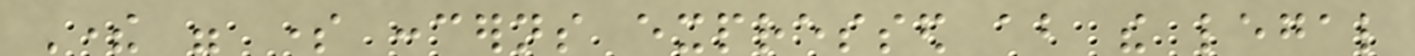There were some concerns expressed about the legal
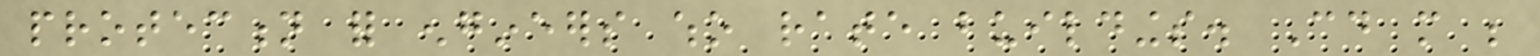protection for engineers who rate buildings. Could more be
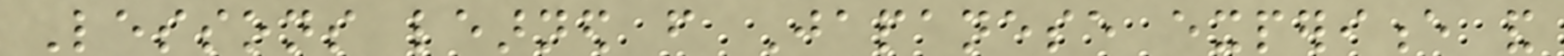Lessons learned from Japanese experience and
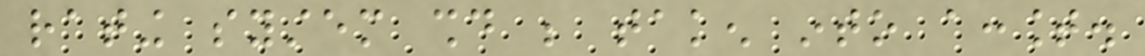rating system should be taken into account.
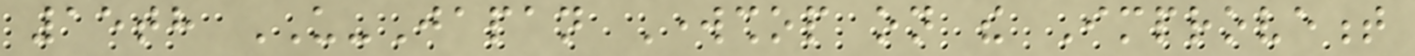15th US-Japan Workshop on the Improvement
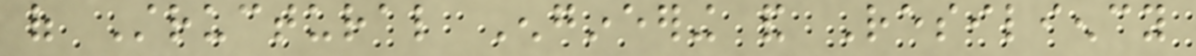of Structural Engineering and Resiliency
